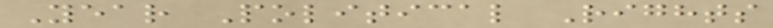Year Political Rights
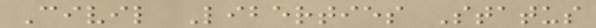Civil Liberties Status
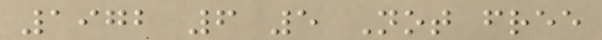1972 6 5 Not free
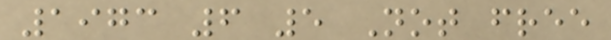1973 6 5 Not free
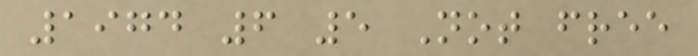1974 6 5 Not free
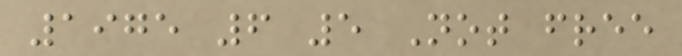1975 6 5 Not free
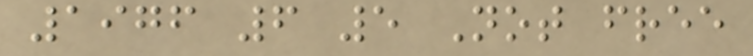1976 6 5 Not free
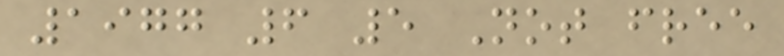1977 6 5 Not free
